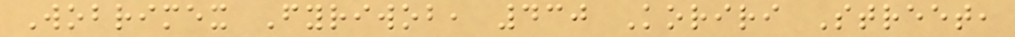Wobrimex Fyriwob, 430 Koriri Street,
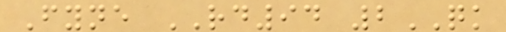Fyne RD94 2QK
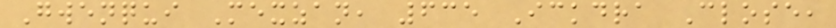Gwenqui Mexzan, 635 Ickdra Close,
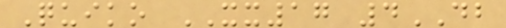Quiko XX17 4DB
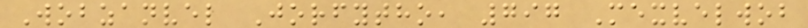Wobzanvel Jorfytho, 797 Mexvelwob
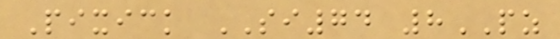Pixick SI74 8PZ
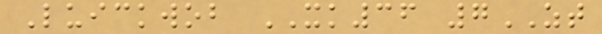Luickwob XK36 7ZT
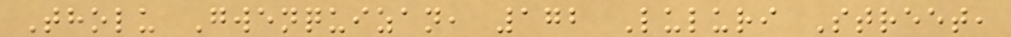Tholu Gwenquizan, 172 Luluri Street,
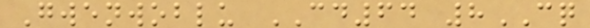Gwenwoblu CD64 8CQ
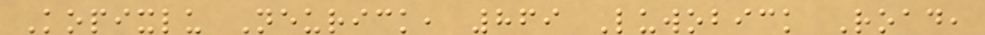Kopixlu Neurick, 869 Luwobick Road,
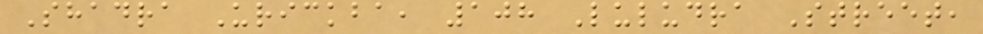Shadra Urickba, 108 Luludra Street,
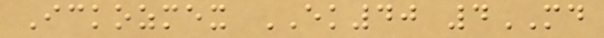Ickozmex EK40 4MD
